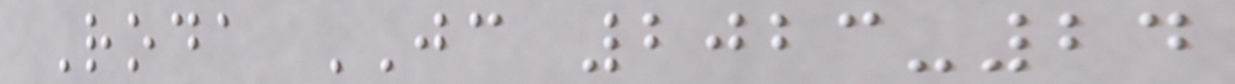Roda JC 2023-24
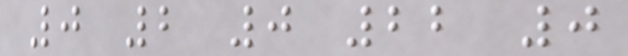0 2 0 22 0
